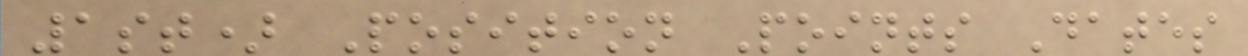1st) Position Points Dates
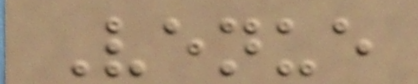Venue
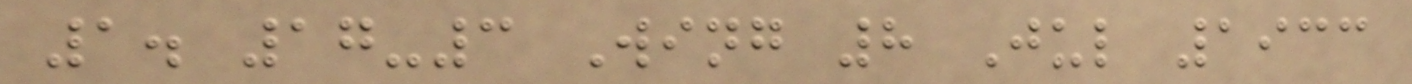1. 17-3 Wing 8 Jul 1933
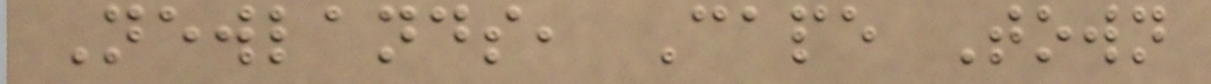Newlands, Cape Town
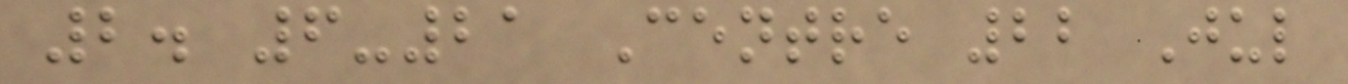2. 6-21 Centre 22 Jul
